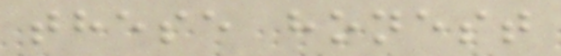these honest
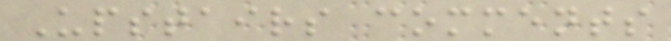Upstairs comments
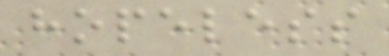hopeless
